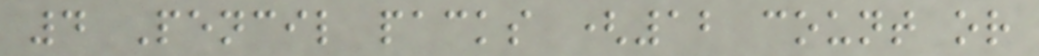4 Pencil packs (12 count or
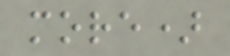more)
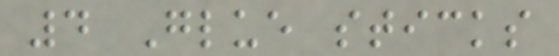4 Glue sticks
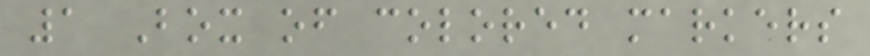1 Box of colored markers
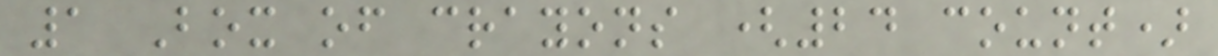1 Box of crayons (24 count)
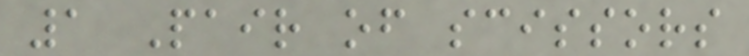1 Pair of scissors
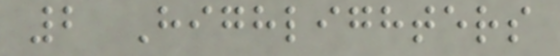2 Highlighters
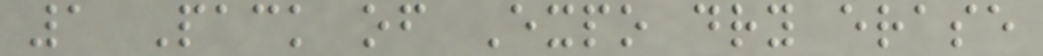1 Pack of Expo dry erase
